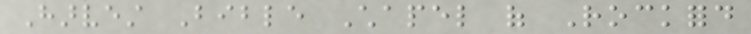Harvest Bible Chapel of Rockford
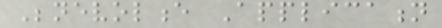Benevolence Application
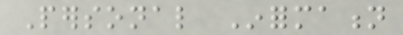Personal Information
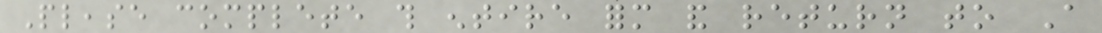Please complete this entire form and return to A
